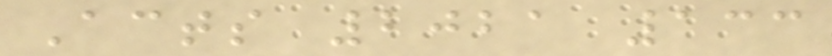Acts 2021 133
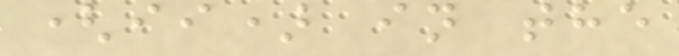(ii) in the
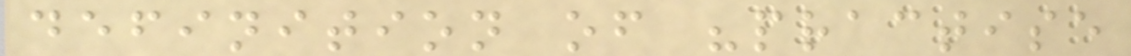definition of "practise
